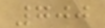700
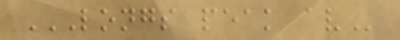LONGS PEAK AV
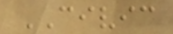CIVIC
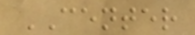CENTER
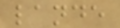lande
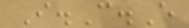I.C.E
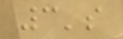3's
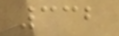332
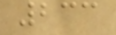233
